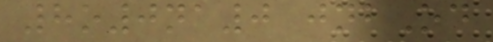8o0na0 jnbOd
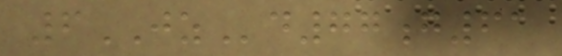6JZd77g61
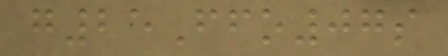g25Ffo07s
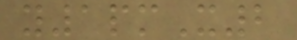y1pmX2
